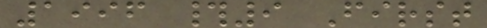1996 #9 First
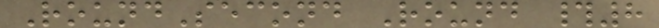RoundSecond Round #8
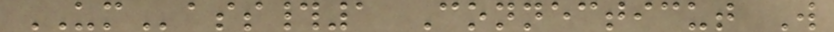UMass#1 Connecticut W
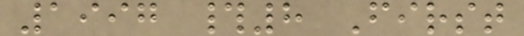1997 #8 First
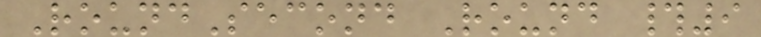RoundSecond Round #9
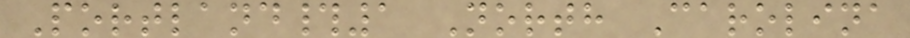Portland#1 North Carolina
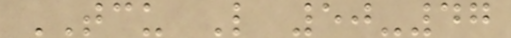TCU L 50-47
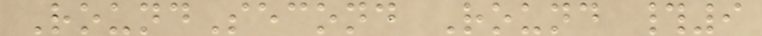RoundSecond Round #9
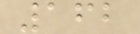162
